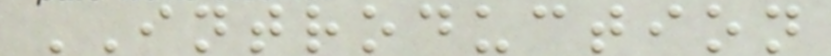INTRODUCTION
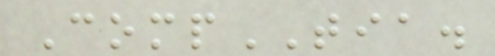CompTIA.
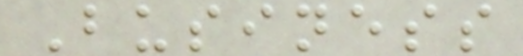Business
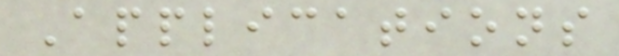Applications
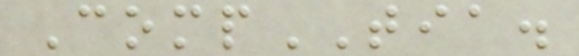CompTIA.
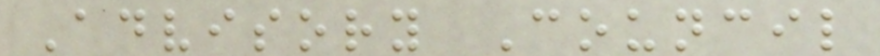Advisory Council
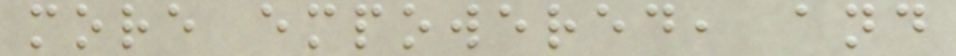more empowered, and
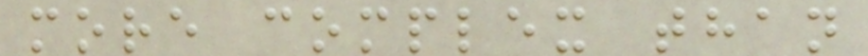more complex than
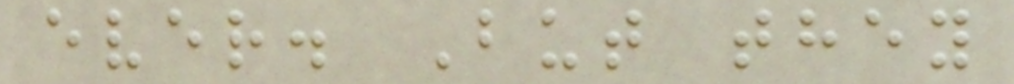ever. But they
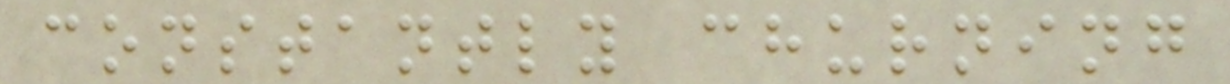constantly churning
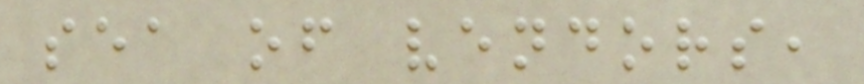sea of vendors,
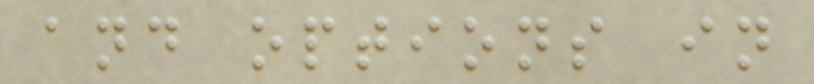and options in
